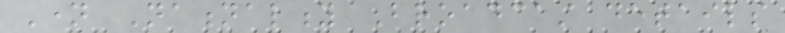Name Nationality Broadcast details
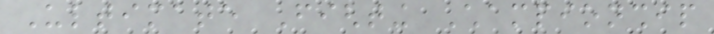Ultimate Fighting Championship
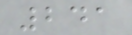241
